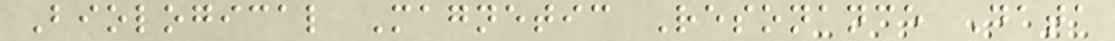Biological Magnetic Resonance Data
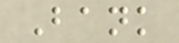Bank
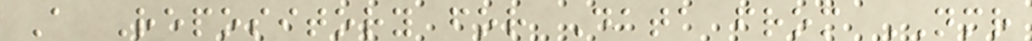A Repository for Data from NMR
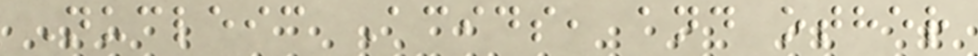Nucleic Acids, and other
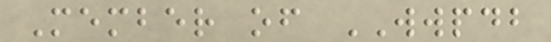Member of WWPDB
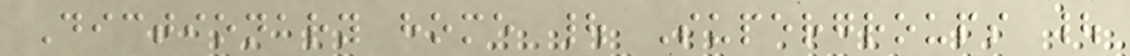Dictionary home | Supergroups |
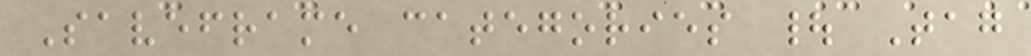Saveframe categories | Tag
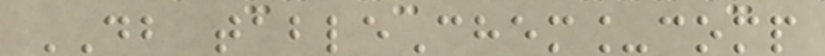DB tableChem_comp
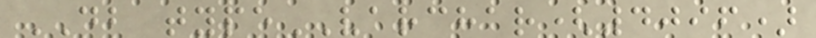DB typeVARCHAR(4096)
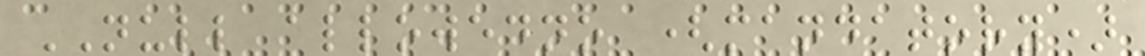NULL allowedno (mandatory)
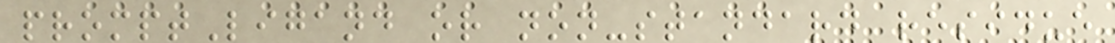promptLigand or non-standard residue
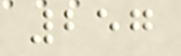257
